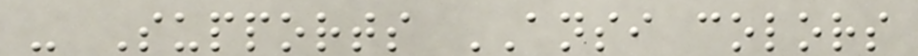- Supports ANSI colors
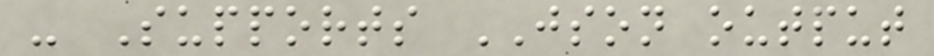- Supports JSON output
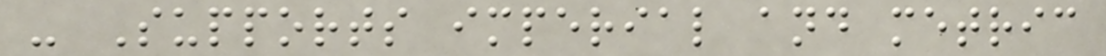- Supports imperial and metric
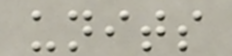units
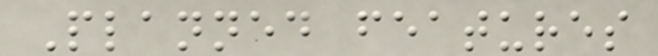Planned features
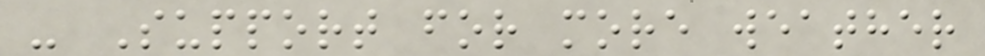- Support for more weather
